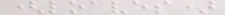(loaves)
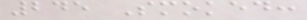245 Smoked:
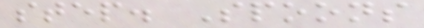step. Spoons
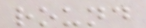round
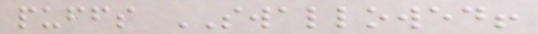puffs SWALLOWED!
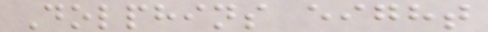Dolphins eight
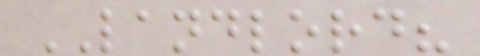LANDLORD?
